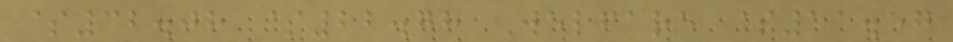$32.08 $22.78 Welfare $11.57
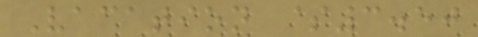Vacation $3.50
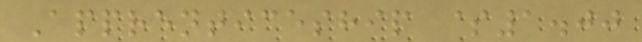Apprenticeship $1.00
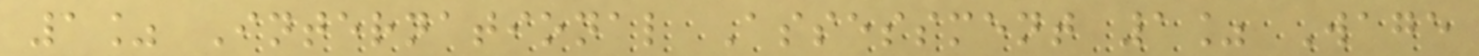1% International Assessment 1% Wage
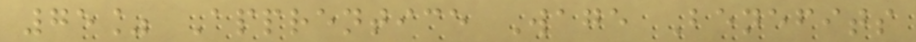75% Apprentice Wage Benefits
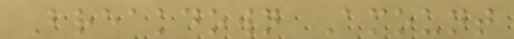Breakdown Amount
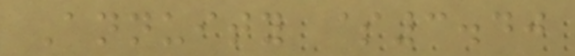Annuity $3.40
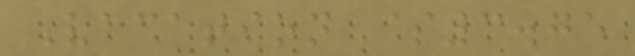Vacation $3.75
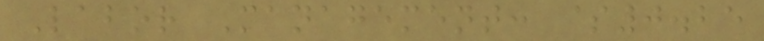Labor Management: $0.25
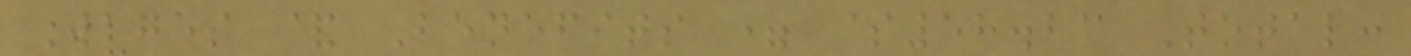Wages & Benefits = $58.23 Total:
